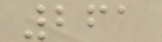261
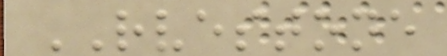RVESTONE
